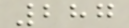287
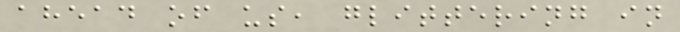ahead of us, glittering in
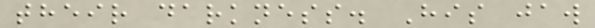their darkness. His jaw
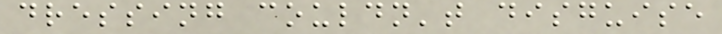dressing couldn't disguise
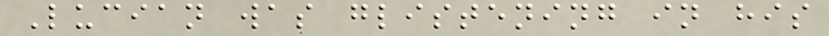Lucian was glistening in his
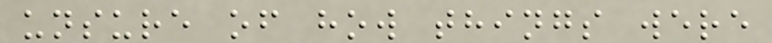unsure of how things were
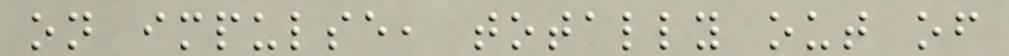on impulse, totally out of
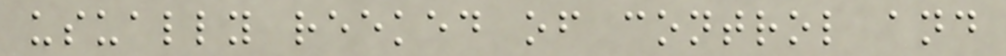usually reeked of control and
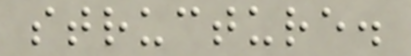structure.
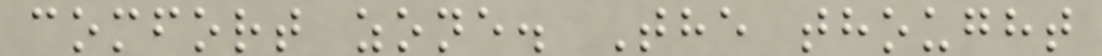comfort zone. The thought
